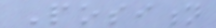Position
